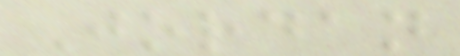Jordan
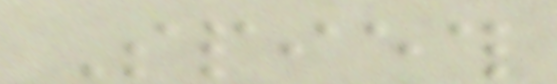Spieth
